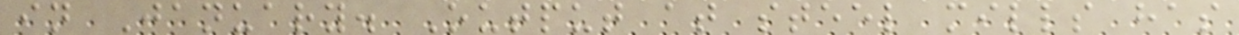in January. Output at steel mills has
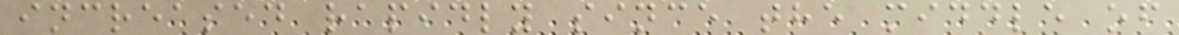increased rapidly since the middle of
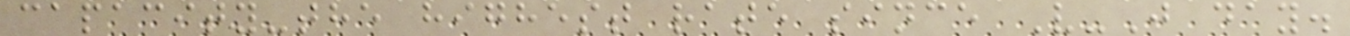capacity-the highest rate since V-J day.
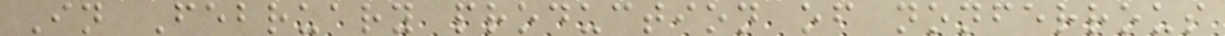In February production of nonferrous
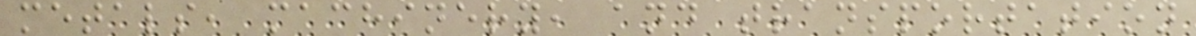metals, machinery, and transportation
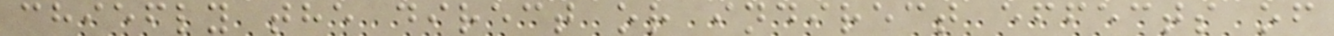chiefly the direct or indirect effects of
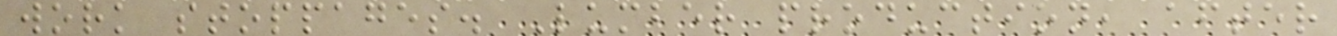work stoppages. Lumber production, after
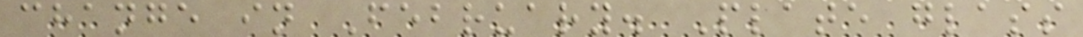change in February. Plate glass
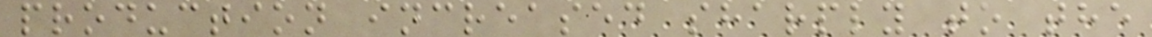production increased sharply to the
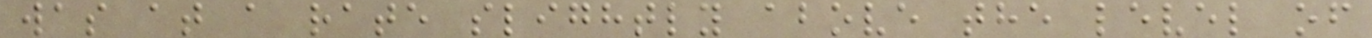was at a rate slightly above the level of
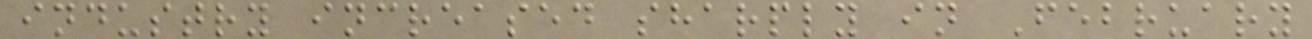industry increased sharply in February
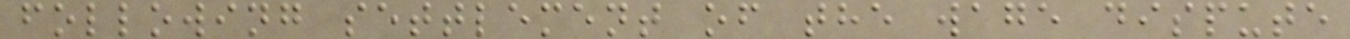following settlement of the wage dispute
